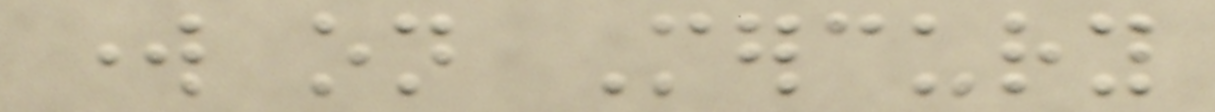work on Mercury
